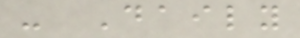- Daily
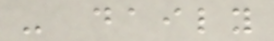- daily
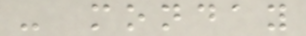- monday
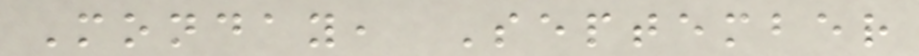Monday, September
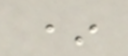*
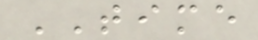TIME
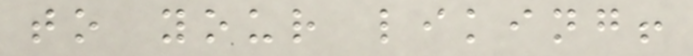to your liking!
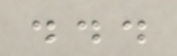...
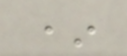*
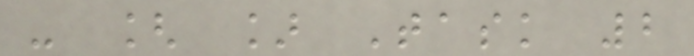- [ ] Task 2
